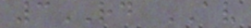3RD AV
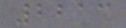2213
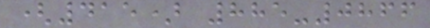(415) 885-0866
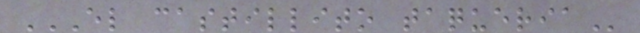EL CASTILLITO TAQUERIA
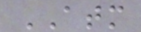ATM
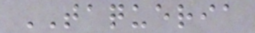TAQUERIA
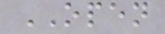OPEN
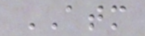ATM
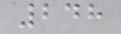248
